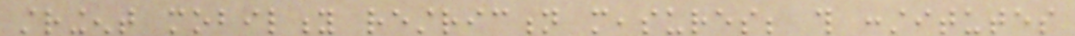stringent mobility restriction measures; this constitutes
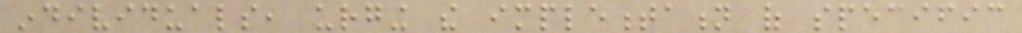individuals, urging the implementation of specific
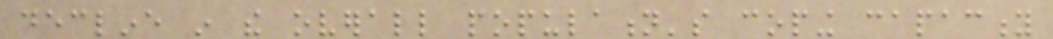decline in the overall population's coping capacity
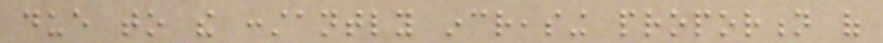due to the constantly increasing proportion of
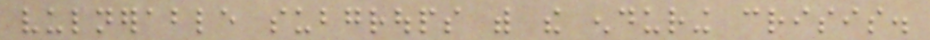vulnerable subgroups with the enduring crisis.
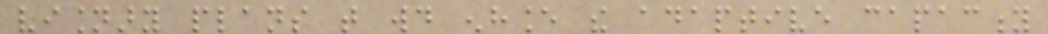visionary plans that would enhance the adaptive capacity
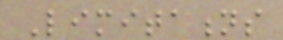Limitations
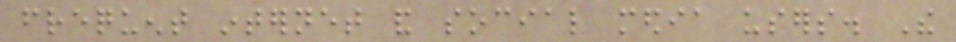frequent internet and social media users. The
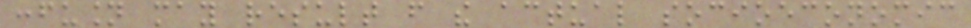confusion may result from the actual socioeconomic
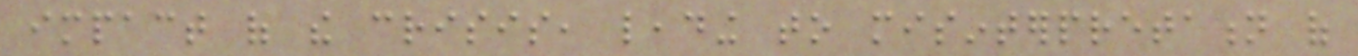impact of the crisis, leading to misinterpretation of
